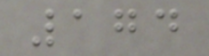174
